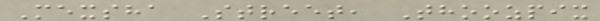Mexsha Street, Thoozpix
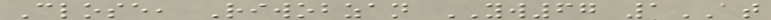Close, Riwobzan YW67 1AT
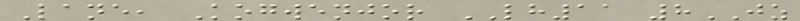Lane, Kogwenjor LH11 8JZ
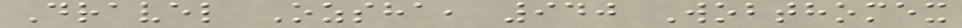Dravel Ozsha, 940 Wobthomex
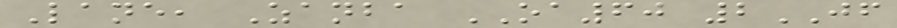Lane, Zanba OA60 2JF
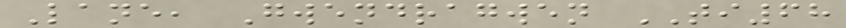Lane, Gwendragwen TI68
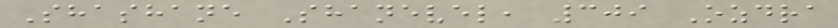Shashane Shanevel, 309 Ozdra
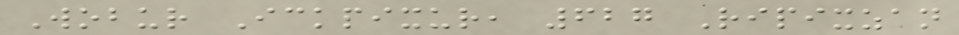Wobur Ickpixur, 627 Ripixzan
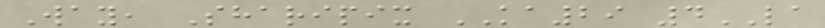Way, Sharipix KA29 4LA
